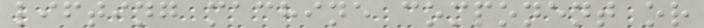lifting machine component or
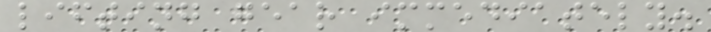lifting gear immediately.
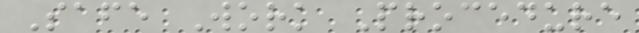Safe Work Procedure
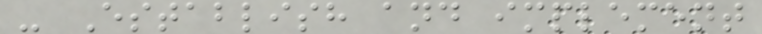- Establish and implement
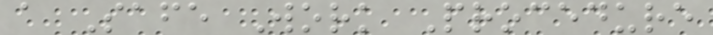a Safe Work Procedure
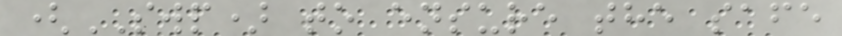(SWP) to ensure the safe
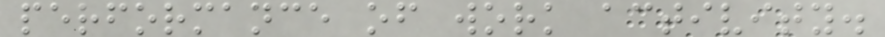performance of work activity.
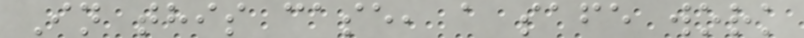In this case, a safe work
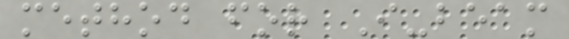method for I-beam
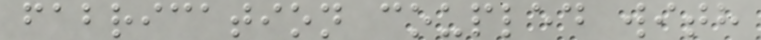fabrication coupled with
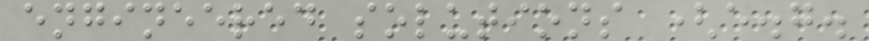engineered solutions (e.g.
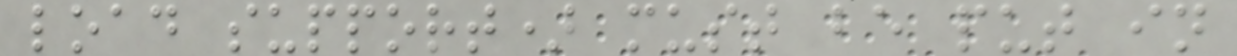load support) must be put in
